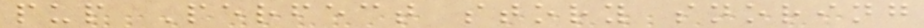pup Perfect story snoring
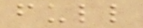full
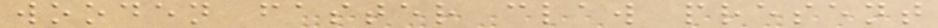wooden faster claw present
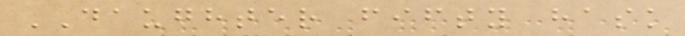DAUGHTER fifty hask
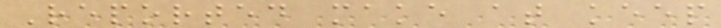Reported make at keep
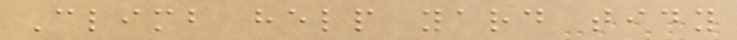Climb help yard tidy
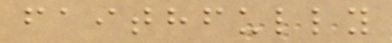faithfully
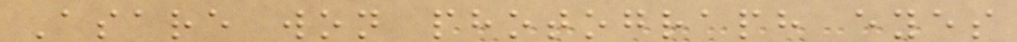Asare won photograph eyes
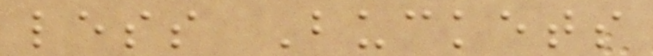less Buckets
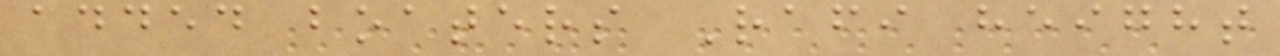added boaters Rafi height
